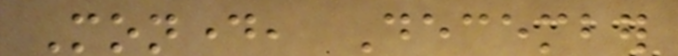Monday, December
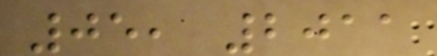05, 2011
